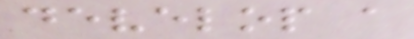develop a
